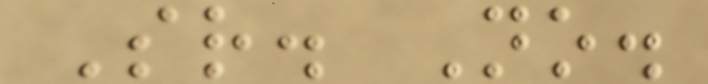Sr. No.
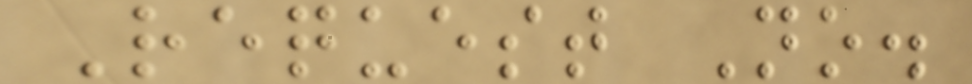Request No.
